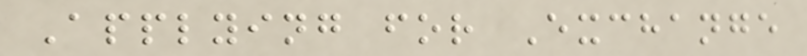Applying for Exchange
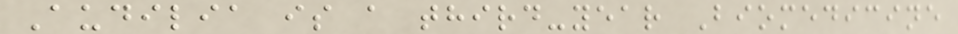Audilia is a third-year Biomedicine
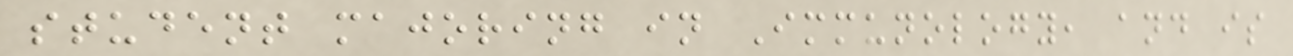student majoring in Immunology, and is
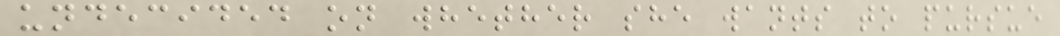undecided on whether she wants to pursue
